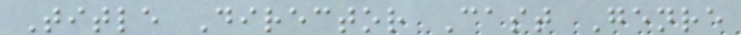Title Director Cast Genre
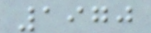1970
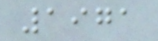1971
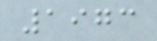1973
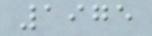1975
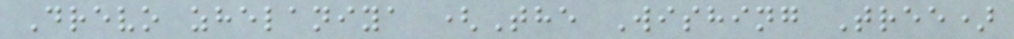Drevo zhelaniya (The Wishing Tree)
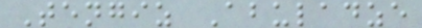Tengiz Abuladze
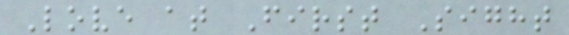Love at First Sight
